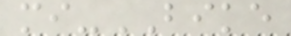mi-BIKE
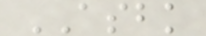ASBK
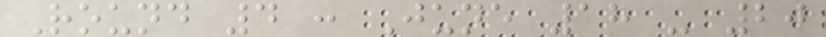Round 4 : June 18 - 20
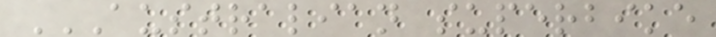AUSTRALIAN SUPERBIKE
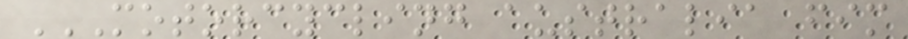MOTORCYCLING AUSTRALIA FIM
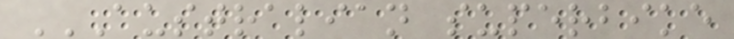AUSTRALIAN SUPERBIKE
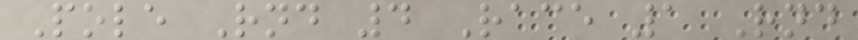Pole Rnd 4 Race 1 Rnd
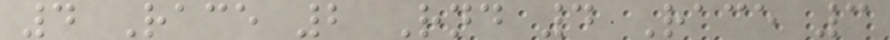4 Race 2 Rnd 4 Race 3
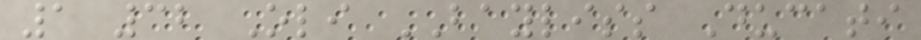1 32 Oli BAYLISS Ducati
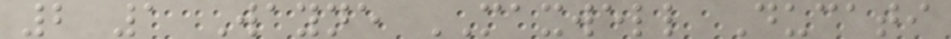2 1 Wayne MAXWELL Ducati
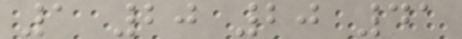1 20 20 41
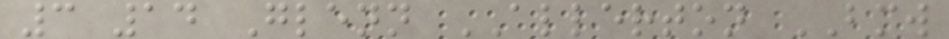3 14 Glenn ALLERTON BMW
